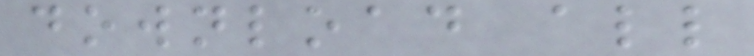download all
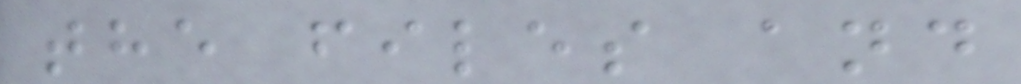the files and
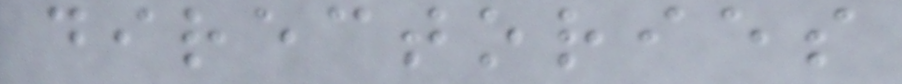directories
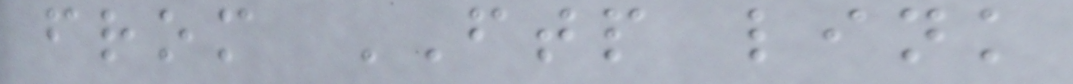from FTP link
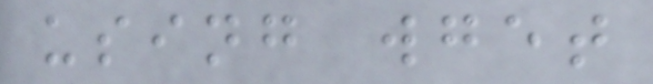using wget
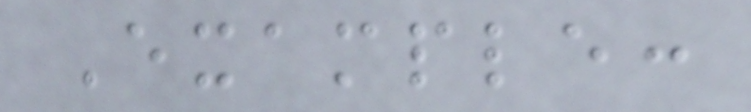Example:
